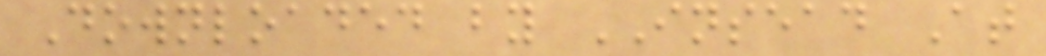Downloaded by INSEAD At
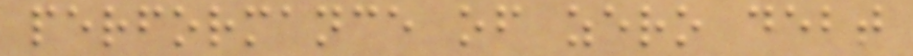performance of zero debt
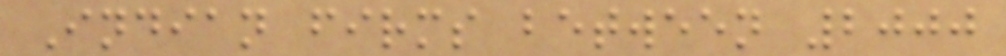Indian firms between 2000
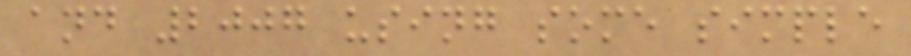and 2007 using some simple
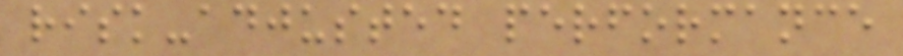risk-adjusted performance
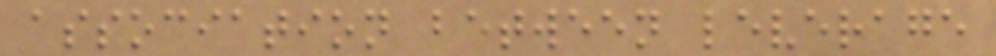association between leverage
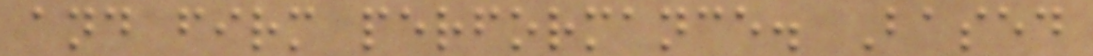and firm performance. Based
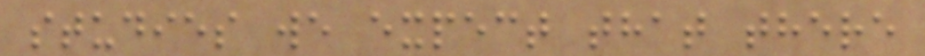studies we expect that there
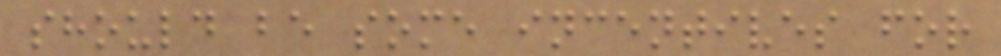should be some incentives for
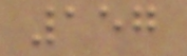157
